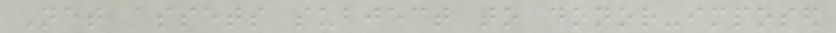Net assets subject to donor-imposed
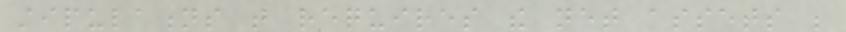stipulations that requires the net assets be
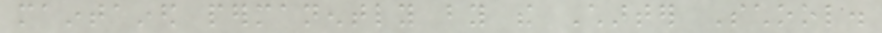maintained permanently by the Charter School.
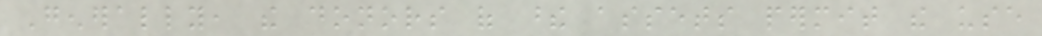Generally, the donors of these assets permit the use
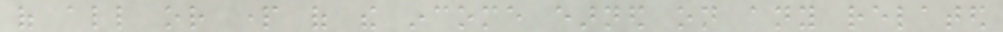of all or part of the income earned on any related
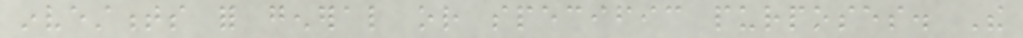investments for general or specific purposes. The
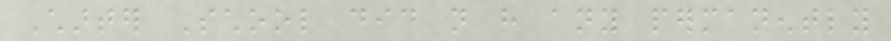Charter School did not have any permanently
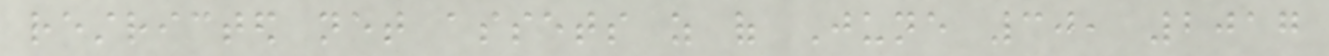restricted net assets as of June 30, 2017
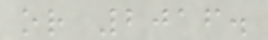or 2016.
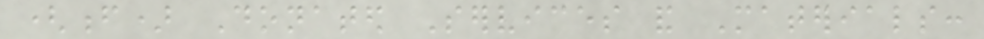(f) Donated Services and Materials:
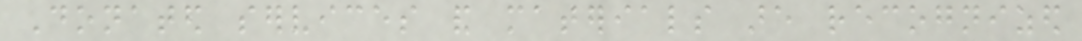Donated services and materials are recognized
